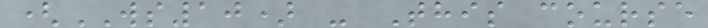(WS10) - This course
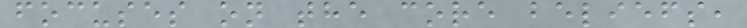focuses on the core beliefs,
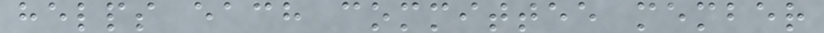helps each committee member
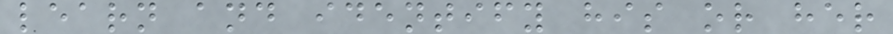learn and identify his or her
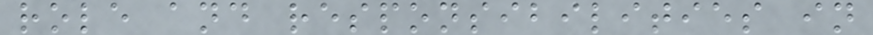role and responsibilities in
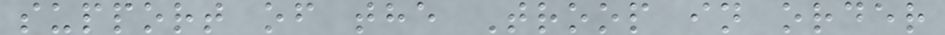support of the Troop in order
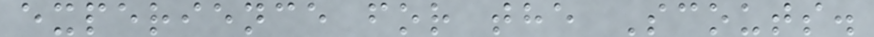experience for the Scouts.
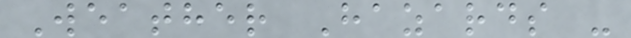Weather Hazards -
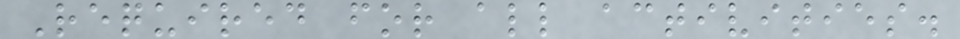Required for all activities.
